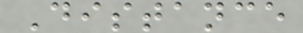Distance
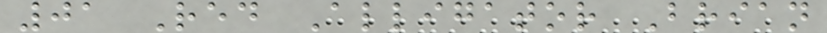01 Red Alligator Brian
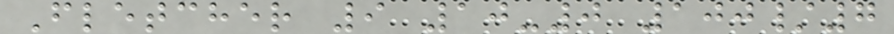Fletcher 9 10-0 100/7
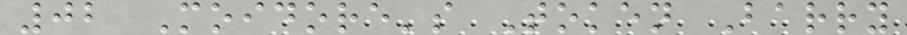02 Moidore's Token Barry
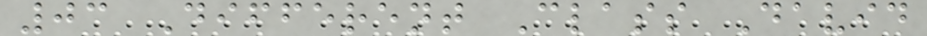03 Different Class David
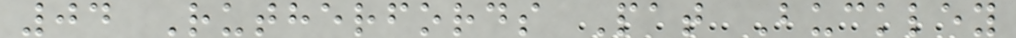04 Rutherfords Pat Buckley
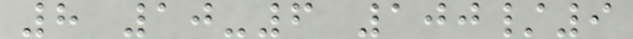8 10-6 100/9
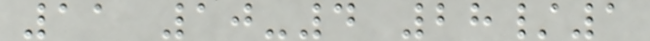11 10-4 28/1
